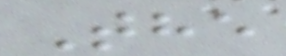The
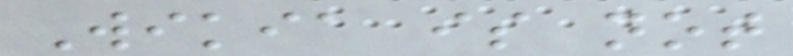Wikia is not
